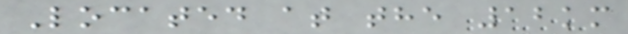Located at the 12km
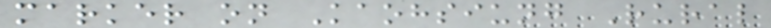marker on Kaohsiung Rural
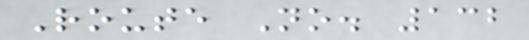Route No. 132
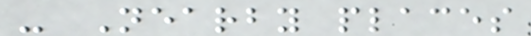- Nearby places
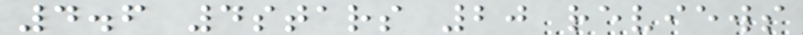4.6 4stars 20 reviews
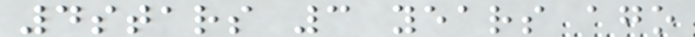4stars 3 years ago
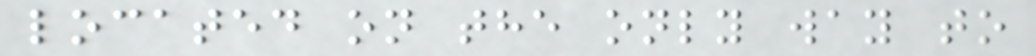located on the only way to
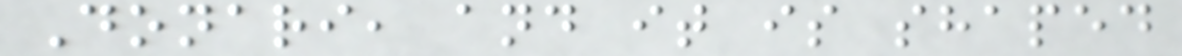Donari, and it is shaped
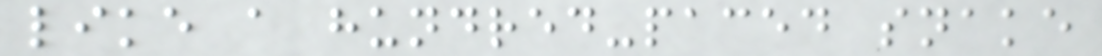like a hundred-paced snake
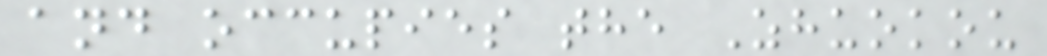and occupies the Zhuokou
